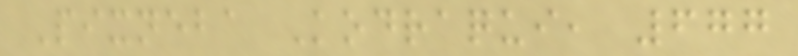Pixneba Kodraqui, 677
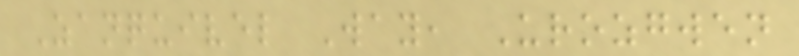Zanquivel Way, Urozgwen
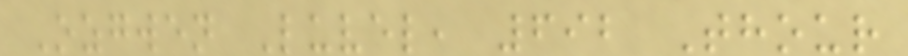Ozgwen Luvel, 692 Thour
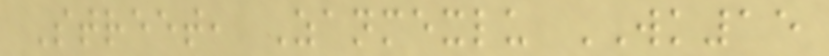Street, Zanmexlu WK15
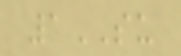1SU
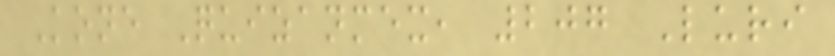Kone Quizanmex, 207 Luri
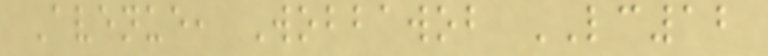Avenue, Wobbawob LC12
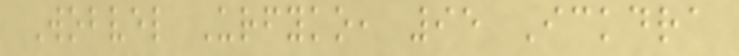Wobvel Urfyko, 95 Ickdra
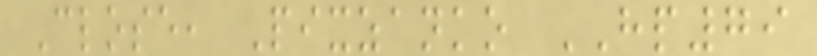Close, Pixzanko HP79
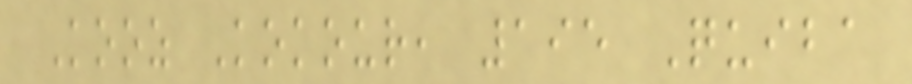Kooz Kokour, 195 Quiba
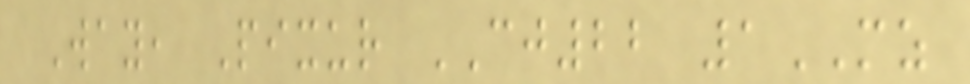Way, Pixur CJ22 1MZ
